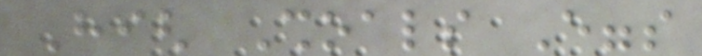High Shoals Eggs
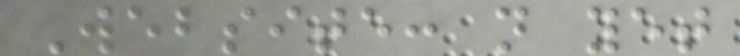Website: not yet
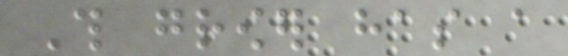This grower has a
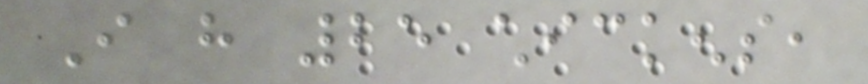I have 25 chickens,
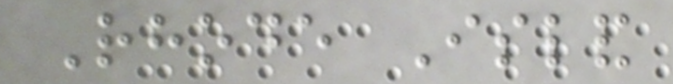Rhode Island
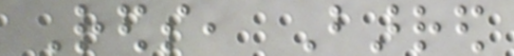Reds, Barred
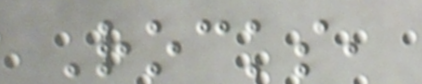Rocks,
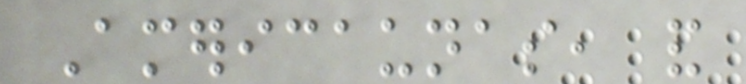Americaunas, and
